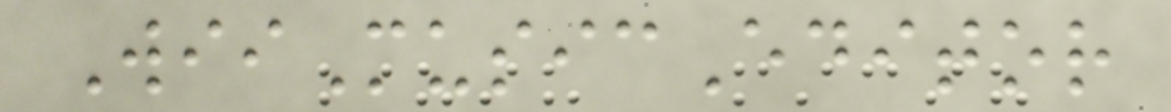WiiMusicEditor
